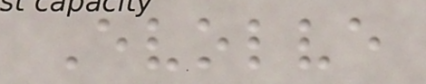Evolve
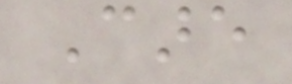Care
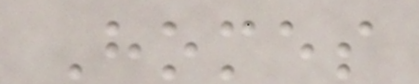Homes
